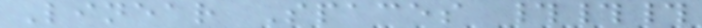Linear Spaces ###
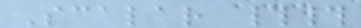Scalar ##
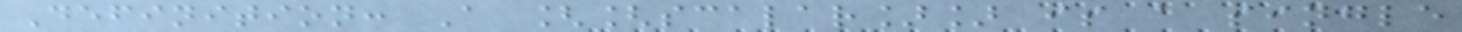Definition: A [[scalar]] is a single
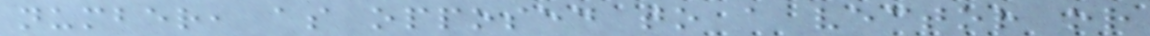number, as opposed to a vector or
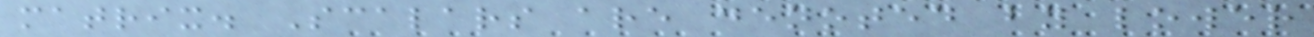matrix. Scalars are denoted by lower
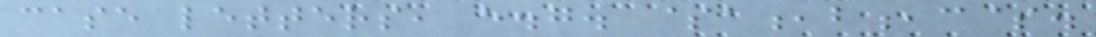case letters, e.g. $a,b,c$.
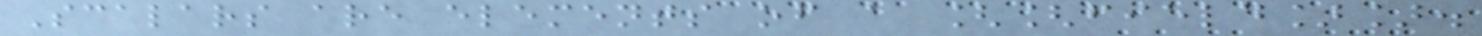Scalars are elements of a [[field]].
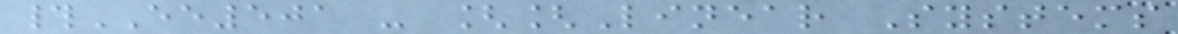#EE501 - [[Linear Systems
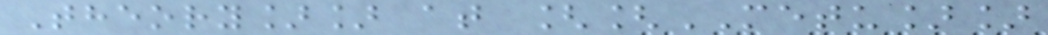Theory]] at [[METU]]
